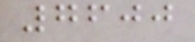7600
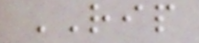RIP
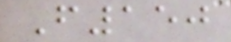F150
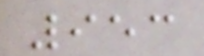953
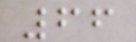66
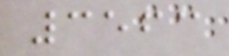3563
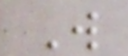W
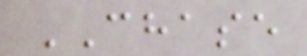CHASE
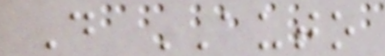D AUTO
